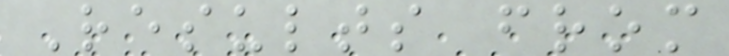Results from
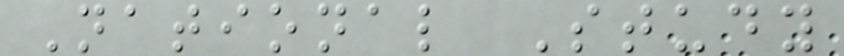National Study
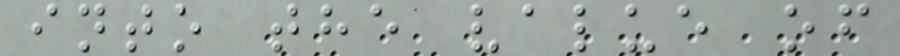into the value of
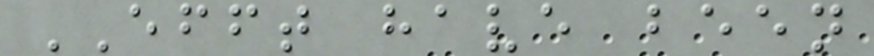EFFT have been
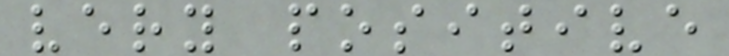very positive
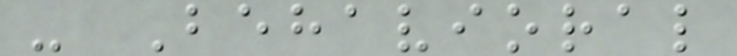- Behavioral
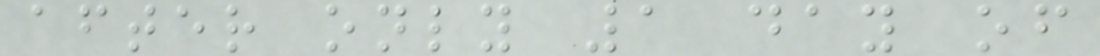after only 1 day of
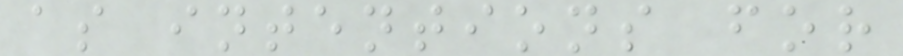as intentions for
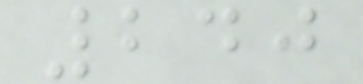240
